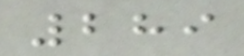289
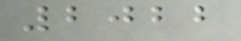2022
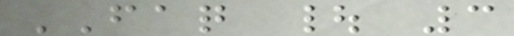FAQ | 3
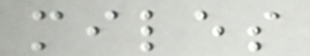miles
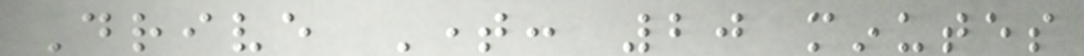Drive Time: 20 minutes
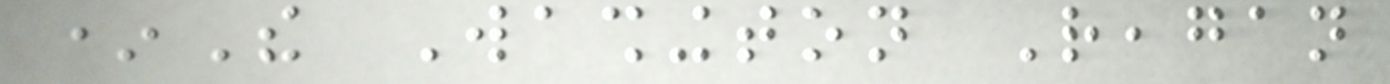*The Washington Reagan
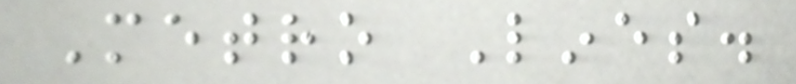Metro Lines.
